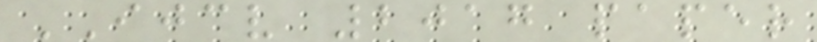IJCV 2017 paper
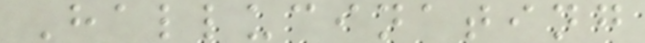Hallucinating
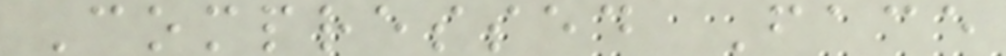Compressed Face
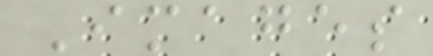Images
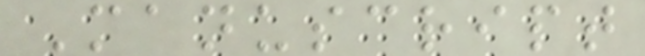Manuscript
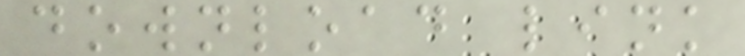download link
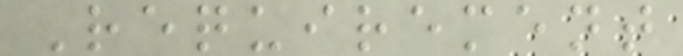Requirement
